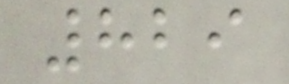829
